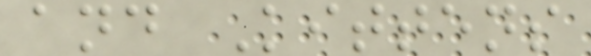and Kittens
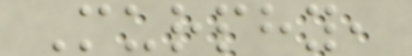Murphy,
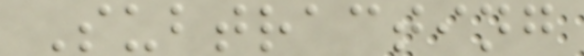Subtracting
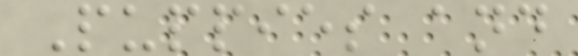Puppies and
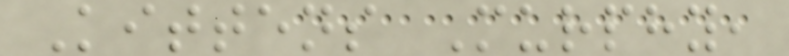Kittens Murphy,
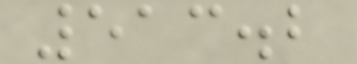513.2
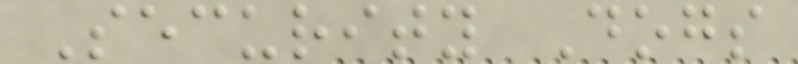Security Dogs
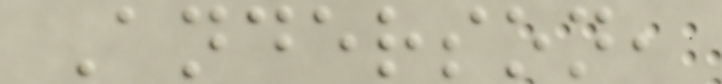Anderson,
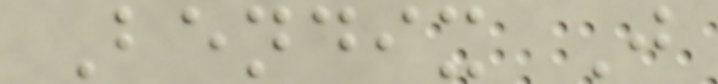Bendix J
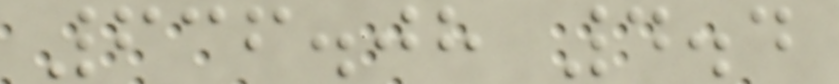636.08 4.4
